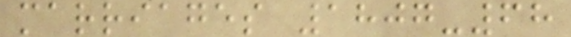marriages 1807-68
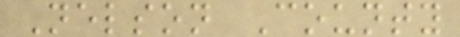Nelson County
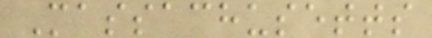Massachusetts
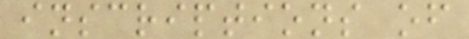inscriptions of
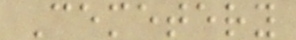Cemetery
